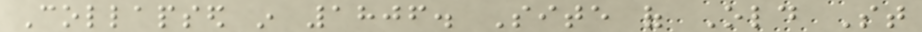Collapsed in 1806. Site of Old St
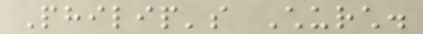Philip's Church.
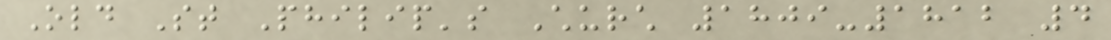Old St Philip's Church 1809-1812 4
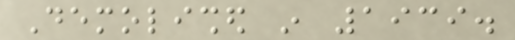Demolished in 1939.
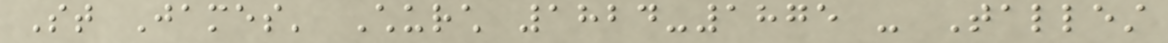St James' Church 1824-1875 - Tallest
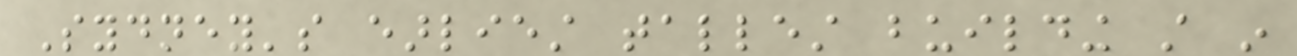Sydney's earliest tallest building still in
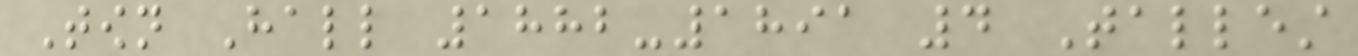Town Hall 1882-1891 4 Tallest
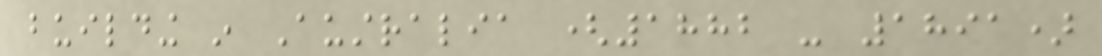building in Australia (1882 - 1891)
